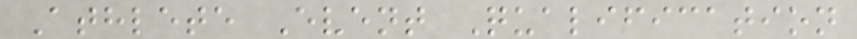Athlete Event Qualification
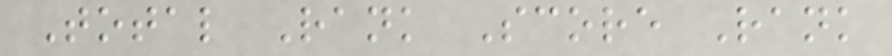Total Rank Score Rank
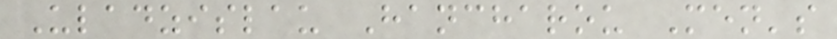Uladzislau Hancharou Men's
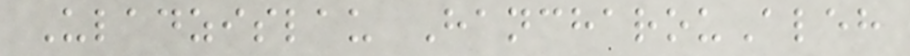Uladzislau HancharouAleh
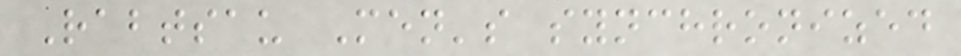Rabtsau Men's synchronized
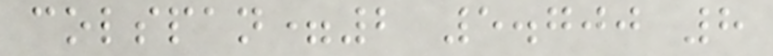colspan=2 5.700 8
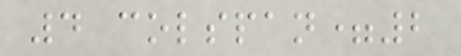4 colspan=2
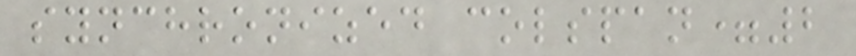synchronized colspan=2
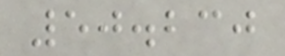50.230
